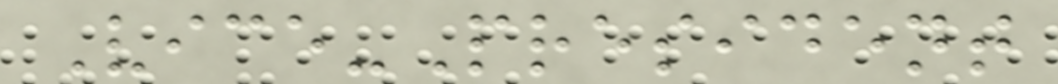Vice-President
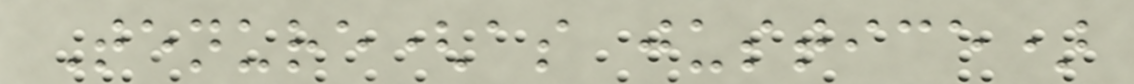Tenure(as justice)
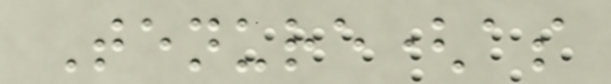Tenure(as
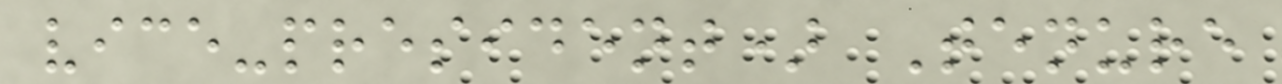vice-president) Tenure
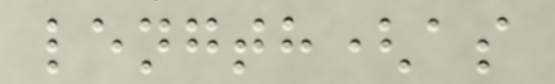length(as
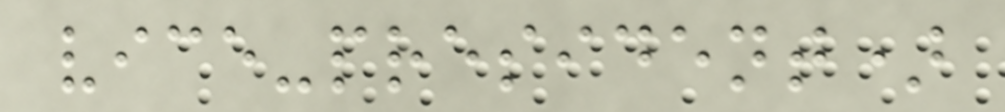vice-president)
